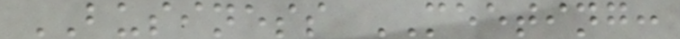BUSINESS MEETING:
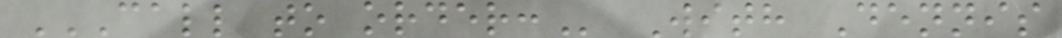CALL TO ORDER: With Dennis
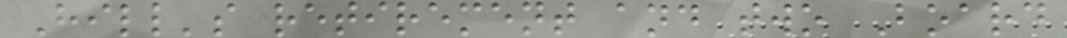Hill's retirement and two Board
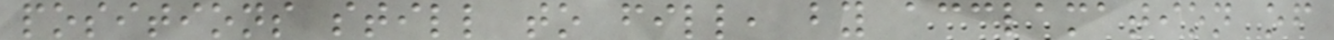positions still to fill, by acclamation of
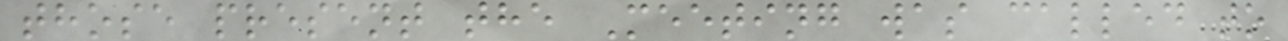those present the Meeting was called to
